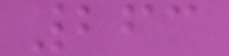263
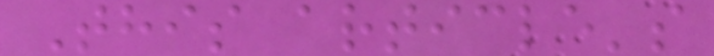This article's
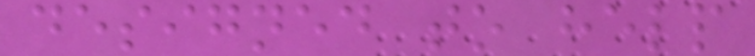designed to help
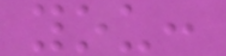you:
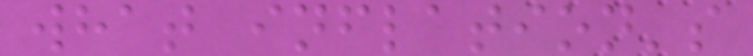what inflation's
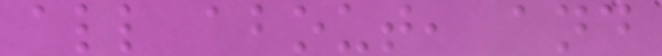all about, and
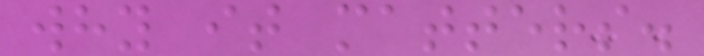why it matters.
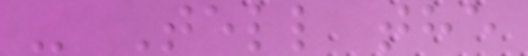- Tell the
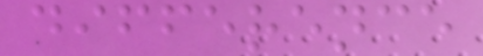difference
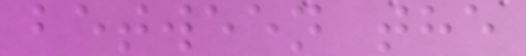between the
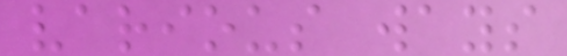various ways
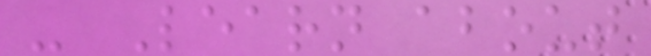- Learn about
